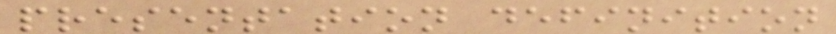presentation definition
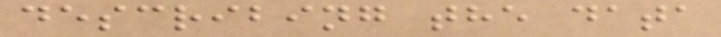describing the data
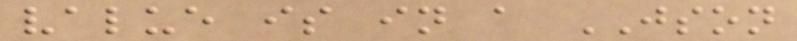value is in a JSON
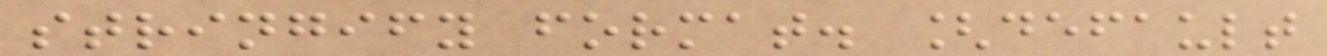stringify format. [default
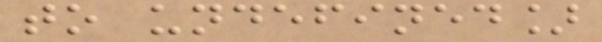to undefined]
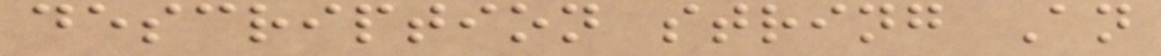description string An
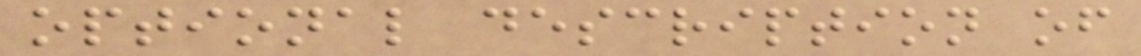optional description of
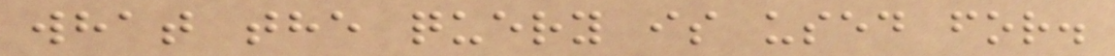what the query is used for.
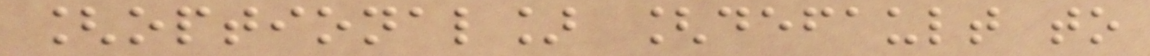[optional] [default to
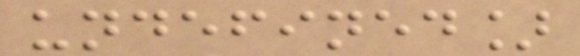undefined]
